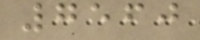7560
